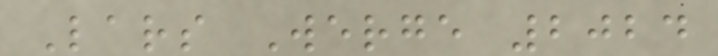Lars Werge 2024
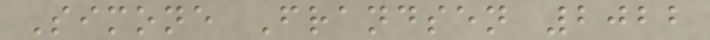Simone Frandsen 2022
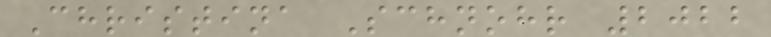Christina Schnohr 2022
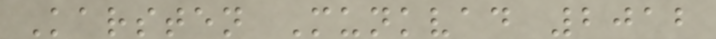Karsten Munkvad 2012
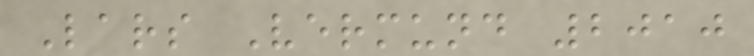Lars Vermund 2010
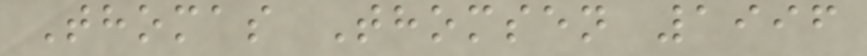Thomas Thomsen 1996
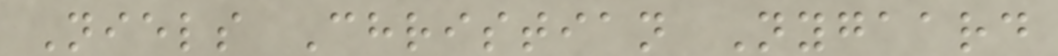Niels Christian Nygaard
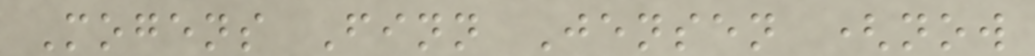Mogens Finn Jensen (now
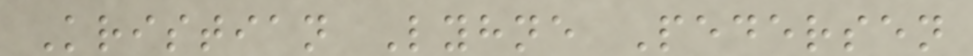Kristian Lyhne Pedersen
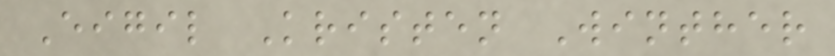Eigil Kristen Winther
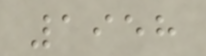1958
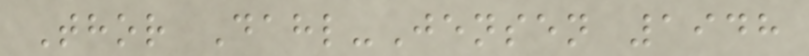Thor Dahl-Jensen 1948
